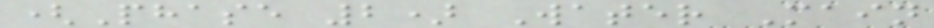(Phase 2) Water Main
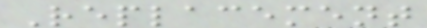Replacement
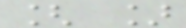[ ]
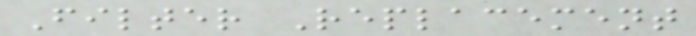Filter Replacement
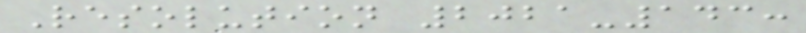Resolution 2021-143:
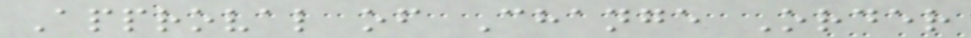Approval of Change Order
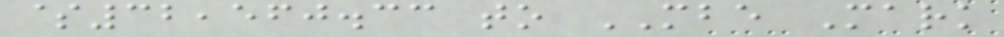$32,560.33 to MBE Mark
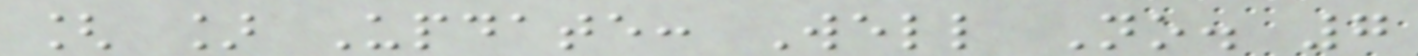[ ] Update: Well No. 7
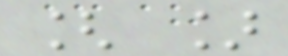[ ]
